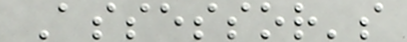Assessor's
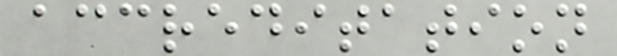accreditation
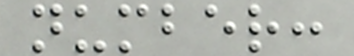number:
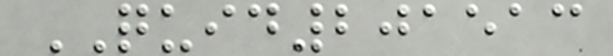QUID201513
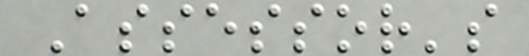Assessor's
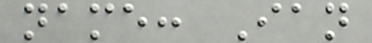name: Ian
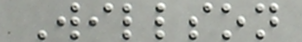Willson
